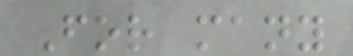For many
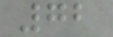72
